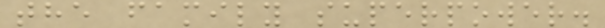the family superpower.
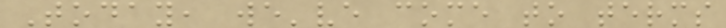Today, we've come to terms
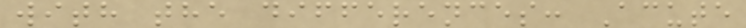with the differences: Acute
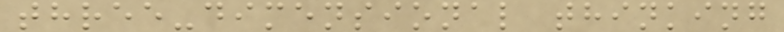three-dimensional thinking
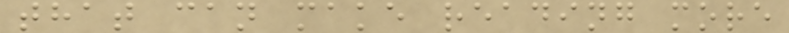that can make reading more
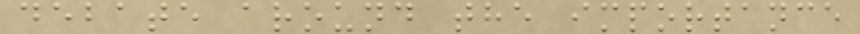debate around the importance
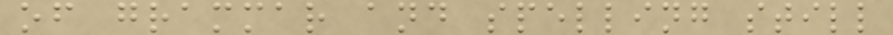of grammar and spelling still
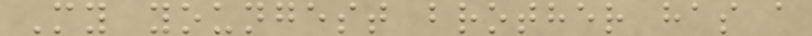My youngest brother has a
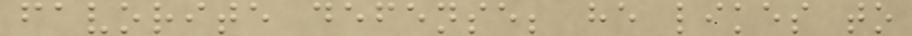favorite defense; he likes to
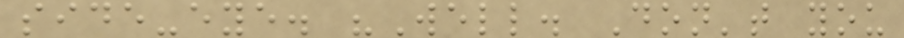side-eye. "Well. Don't you
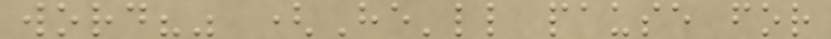word?" (He'll pause for
